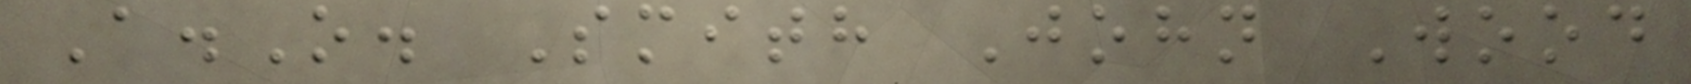A.O. Smith John Wood
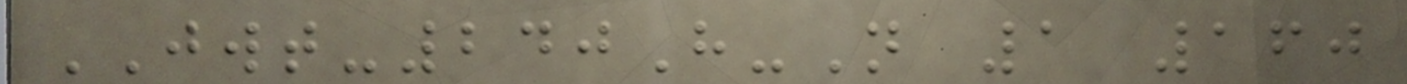JWT-240H-N 1 160
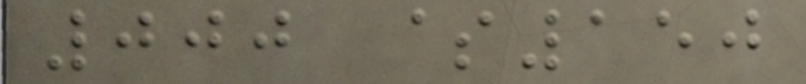000 $150
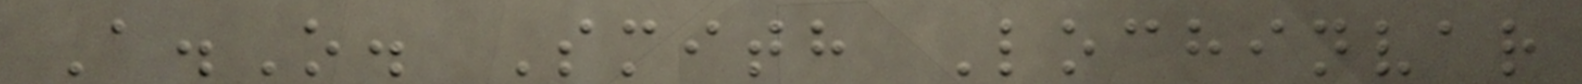A.O. Smith Lochinvar
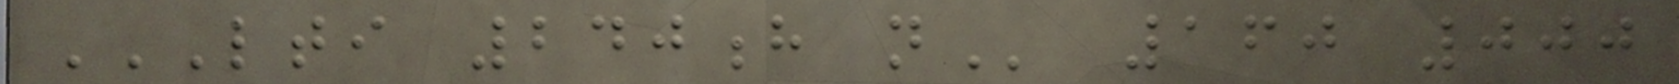LTI 240H N 160 000
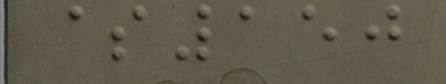$150
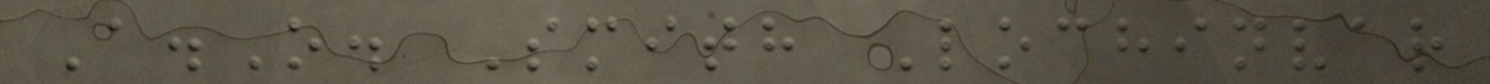A.O. Smith Lochinvar
